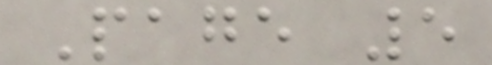Page 5
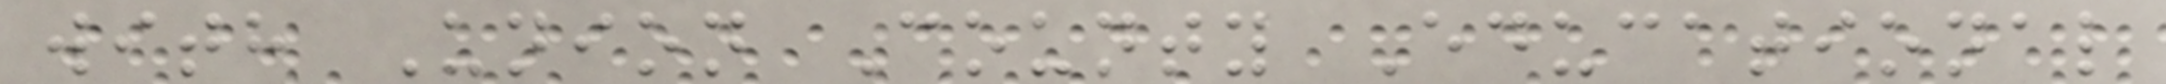with Union County Educational
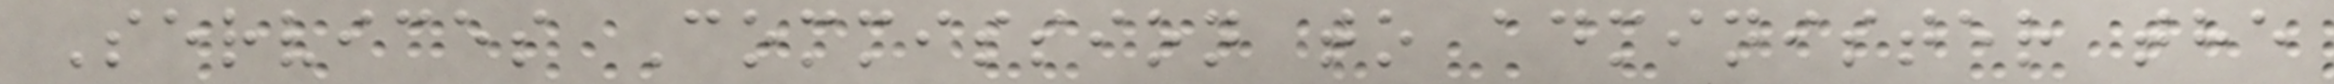Services Commission to administer the
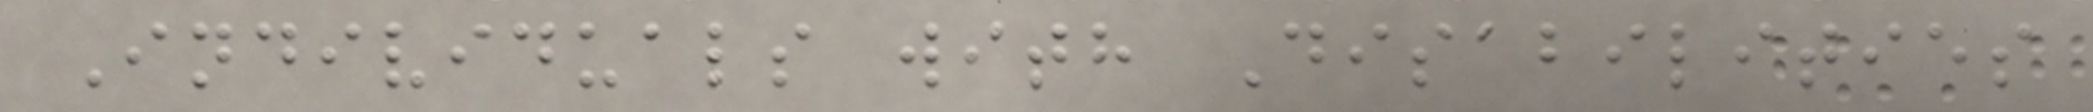Individuals with Disabilities
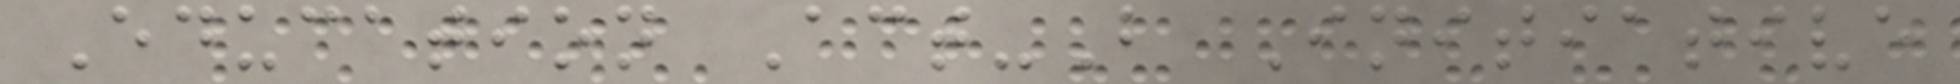Education Act-B Initiative
